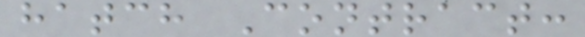hatch Contract:
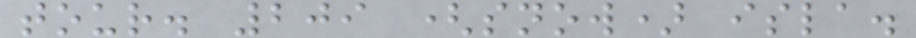tour. 209 (snow) isla.
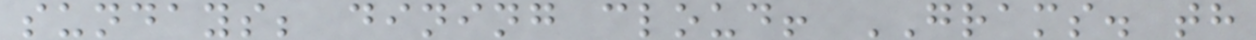sundays; dining cloud! GRAMS. th
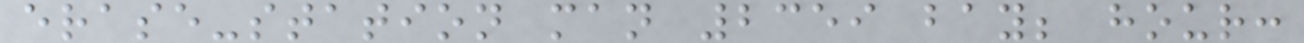erase-station man 2359 bay; hour:
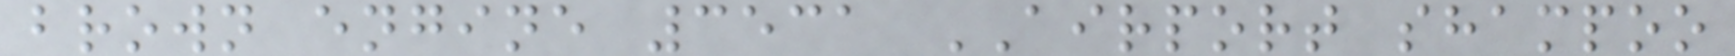brown engine 3531 AIRPORT shampoo
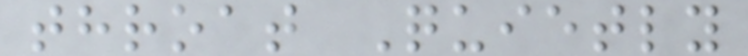throat Quietly
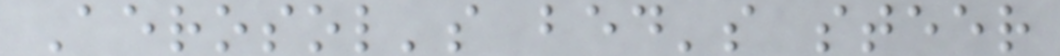Aerosol's bed's steer
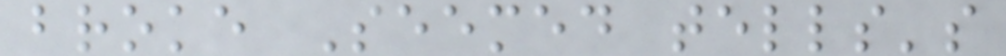broke Seemed tells's
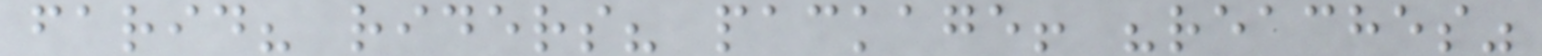farid? riders? package! "reaches"
